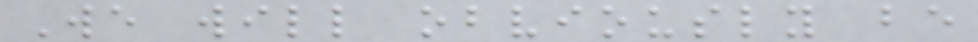We will obviously be
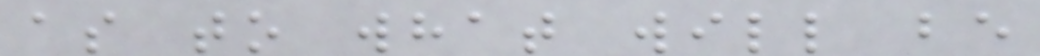as to what will be
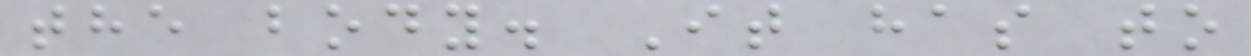the body. It has to
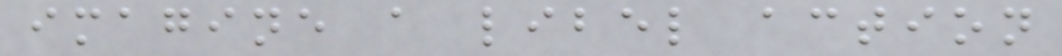imagine a libel action
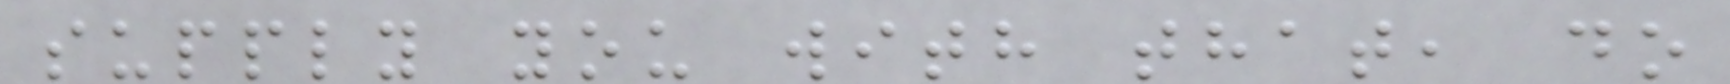supply you with that, do
